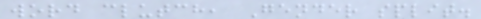word clutch, Gender split.
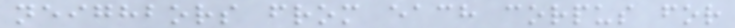neighbors from each corpus for
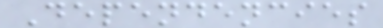Dependencies
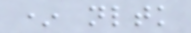* nltk
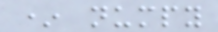* numpy
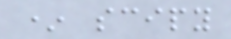* scipy
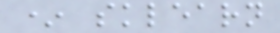* sklearn
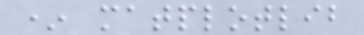* matplotlib
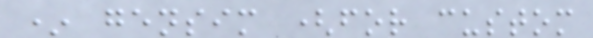* gensim (for custom
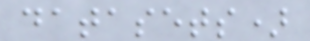datasets)
